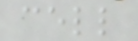cell
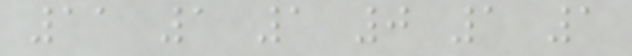11 1 1 0 1 1
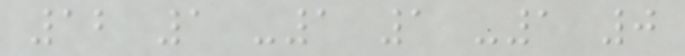12 1 -1 1 -1 0
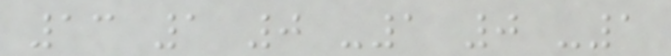13 1 0 -1 0 -1
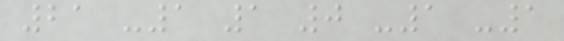21 -1 1 0 -1 -1
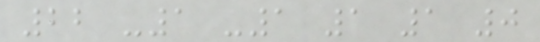22 -1 -1 1 1 0
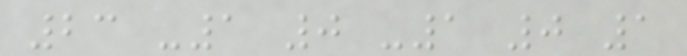23 -1 0 -1 0 1
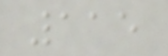115
